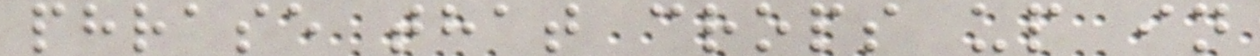phrase that crops up in
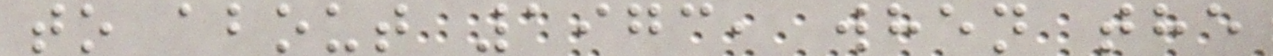to about 1973, when the
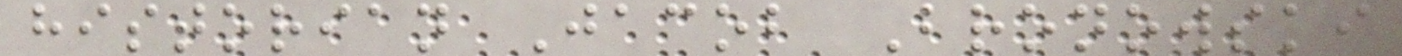historian Jacob Bronowski
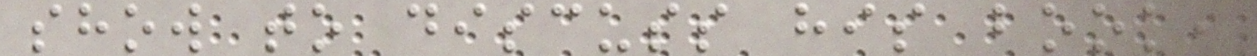show to discuss his book,
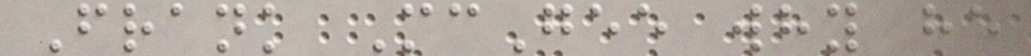Frank McGee why he
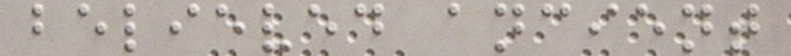believed ancient
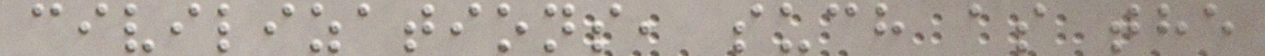civilizations, such as the
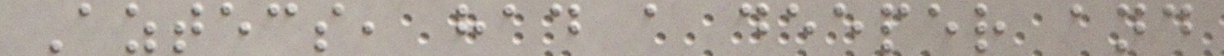Aztecs, had a deeper and
